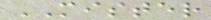MISTER
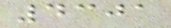4301
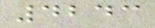4243
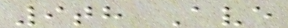9th Ave
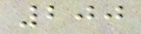200
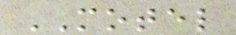MOTEL
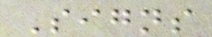Signs
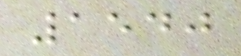1540
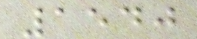1540
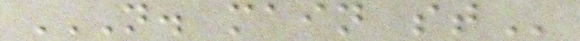N. MAIN ST
